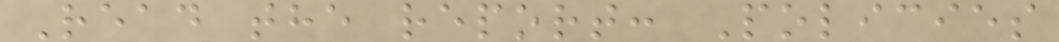Read the report: Policies
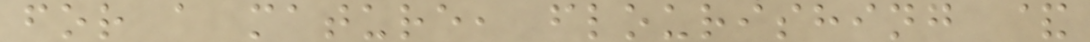for a mature, flourishing &
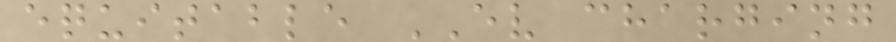equitable EV charging
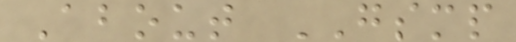About GSMP
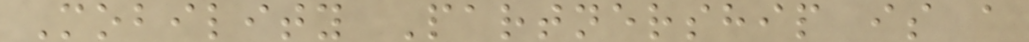Mobility Partnership is a
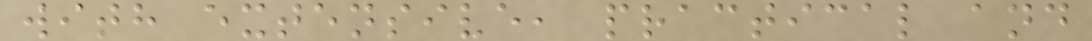with extensive, practical and
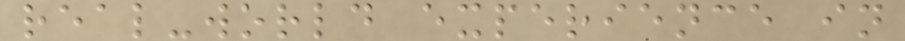real-world experience in
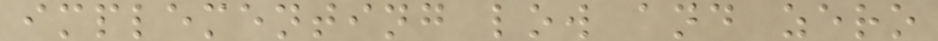implementing low and zero
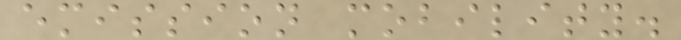emission mobility.
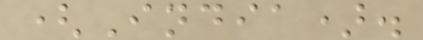(India).
